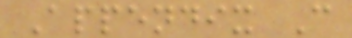Appendix C
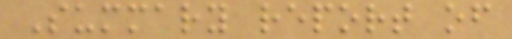Summary report of
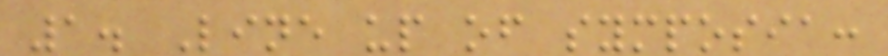1. Line up of symposia:
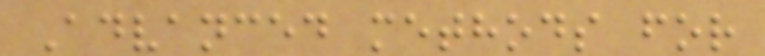Advanced methods for
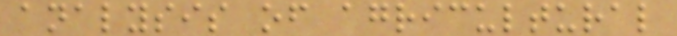analysis of agricultural
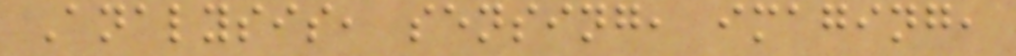Analysis, sensing, imaging,
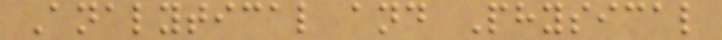Analytical and Physical
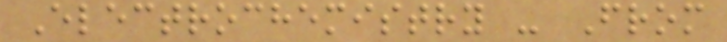Electrochemistry - From
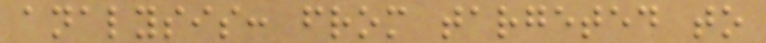analysis: from targeted to
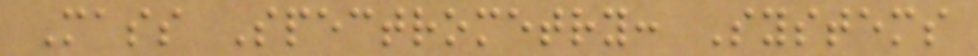Mass Spectrometry: Systems
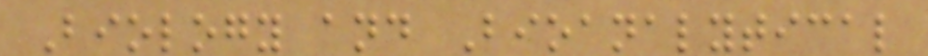Biology and Bioanalytical
